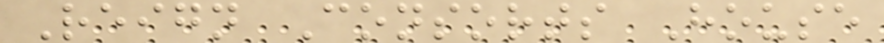Reign Consorts House
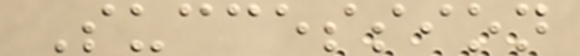Succession
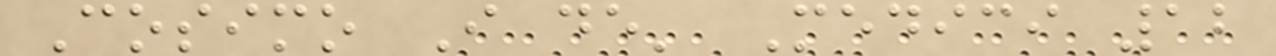Cosimo I de' Medici 12
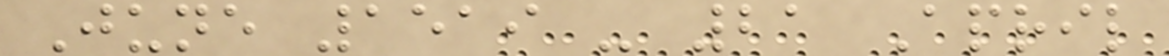June 1519 - 21 April
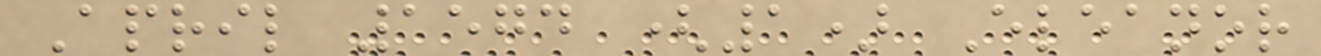April 1574 (1) Eleanor
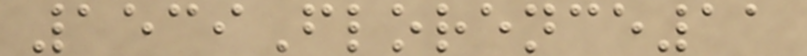1539Florence11
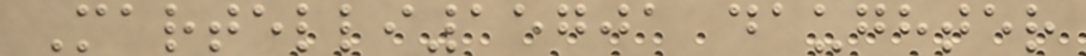Martelli15701 daughter
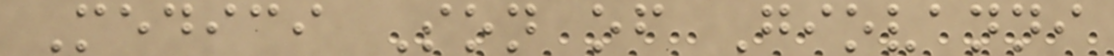Medici Son of Giovanni
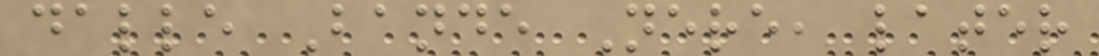dalle Bande Nere, later
